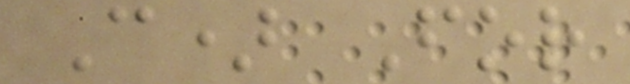C) For
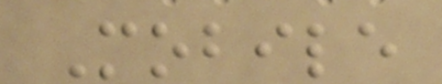Mobile
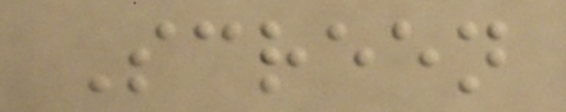Screen
